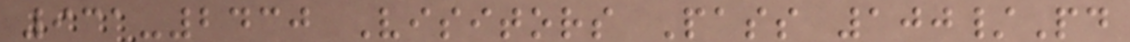931-2430 Visitors Pass 100/Pd
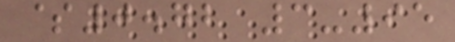$0.72 3-95
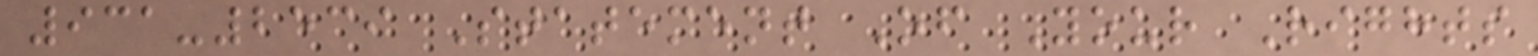931-2539 Statement Of Your Rights
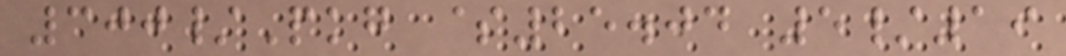300/Pkg $25.04 5/19
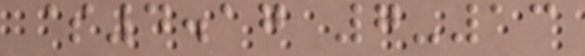$4.17 7-13
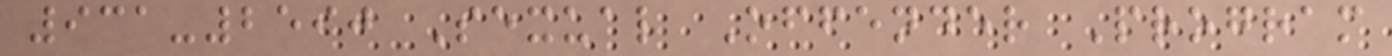931-2590 Sexual Offender Program
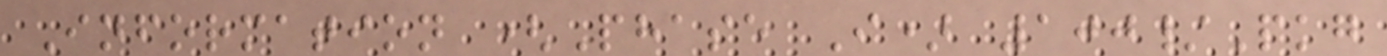Information (Phase I) 100/Pkg
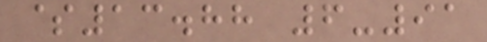$13.88 6-91
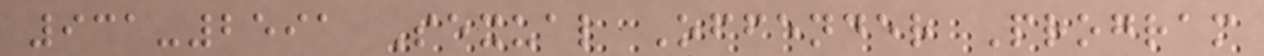931-2591 Sexual Offender Program
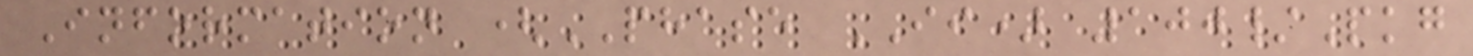Information (PHASE II) 100/Pkg
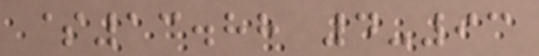$13.88 4-93
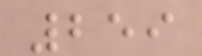259
